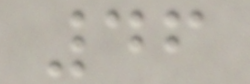46
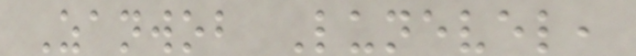Zanwob Lunevel,
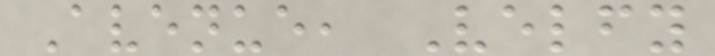Avenue, Velfy
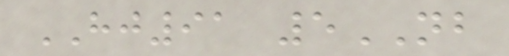HJ91 5NB
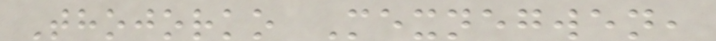Thojorko Mexnegwen,
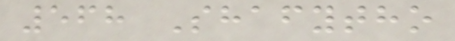568 Shafytho
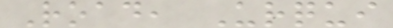Road, Urqui
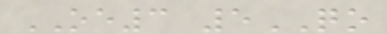OE3 5QO
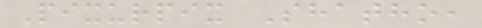Pixurpix Shatho,
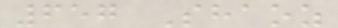657 Shaoz
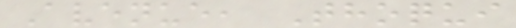Avenue, Thoqui
